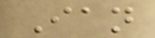Ian
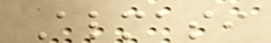Almasi
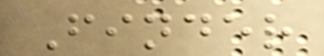Finder
